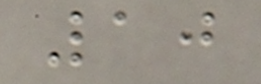10
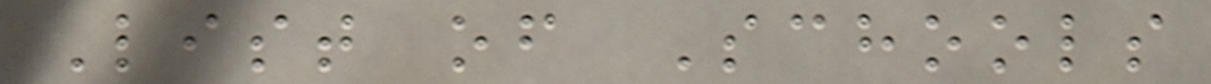List of Schools
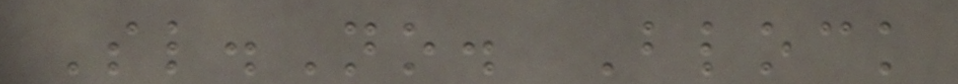Sl.No. Block
